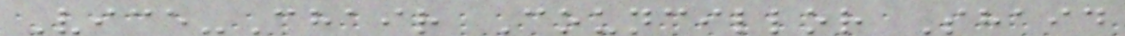Vice-Chair Councillor Shaid
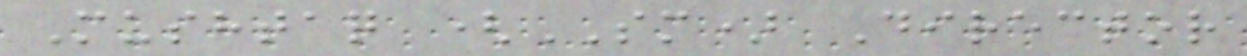Mushtaq (SM) Director
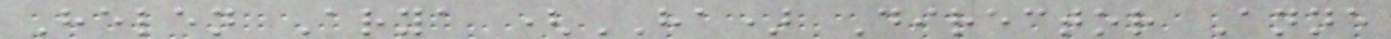Helen Arya (HA) Director Anne
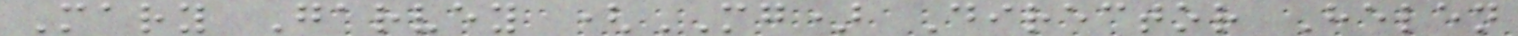Mary Garvey (MG) Director Helen
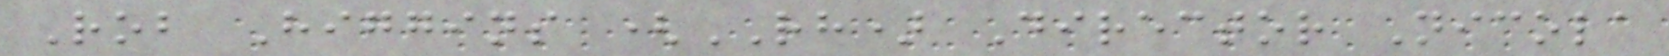Rob Higgins (RH) Director Nicola
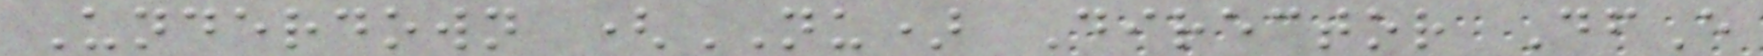Underdown (NU) Director DfE
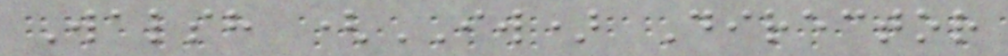Walsh (IW) Director
